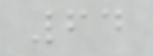64
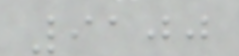9100
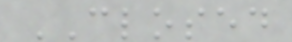CLOSED
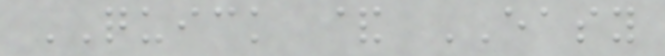QUICK & EASY
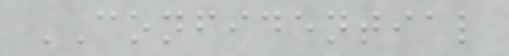CONFIDENTIAL
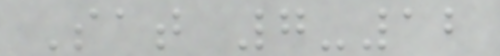Sat 7-12
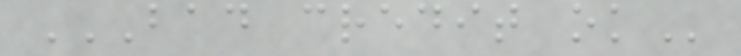BAD CREDIT OK
